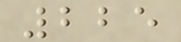225
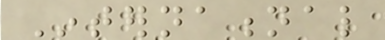International
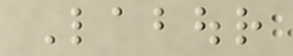Labour
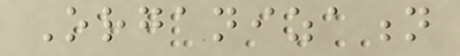Organization
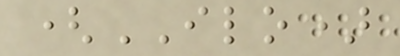(ILO)
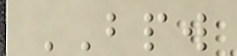BPW
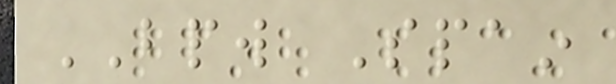BPW Spain
